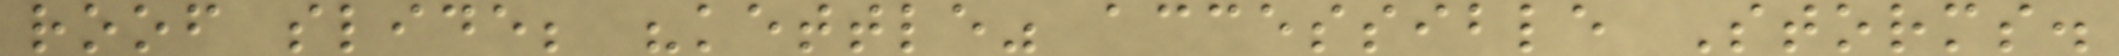roof slide; "kettle" accessible Storms.
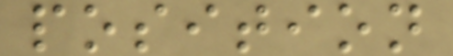position
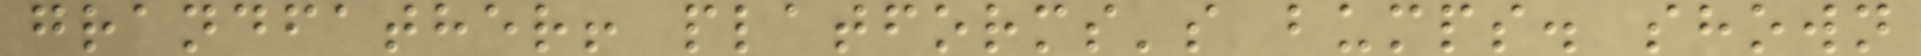grandfather! platforms's bumps. shown
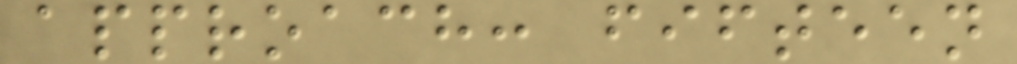approach: fifteen
